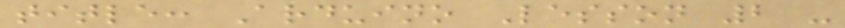title: Arduino Lesson 2 -
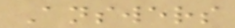Answers
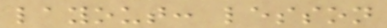layout: lesson
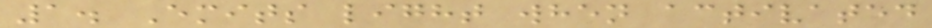1. Emits light when activated
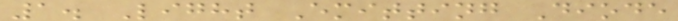1. Light Emitting Diode
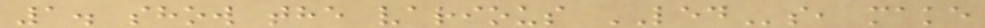1. show the various LEDs, make
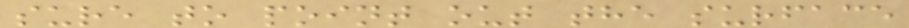sure to point out the surface
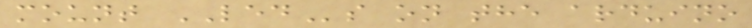mount LEDs on the arduino
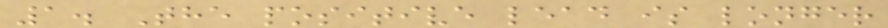1. The positive lead is longer
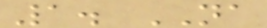1. NA
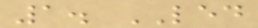1. LED
